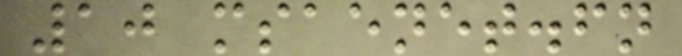10 msaenet.fn
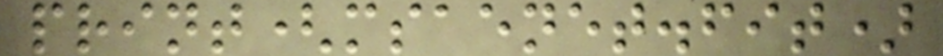print(msaenet.fit)
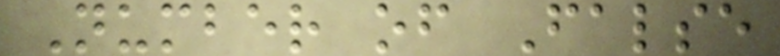Number of False
